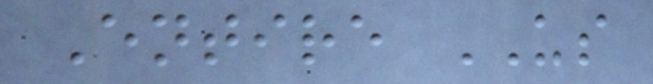Entire US
